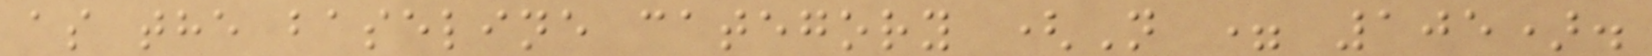as the baseline category (N = 105).
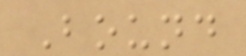Bound
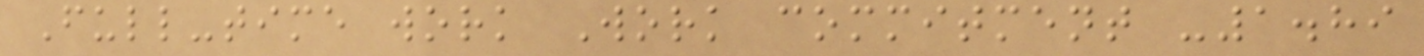Full-time work Work commitment -1.89
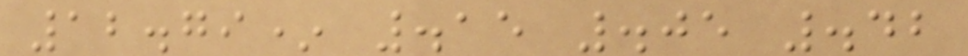12.79* .15 .05 .42
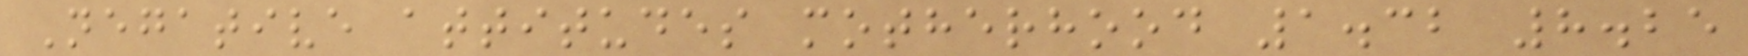Negative attitudes motherhood 1.32 8.25
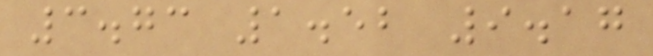3.73 1.52 9.17
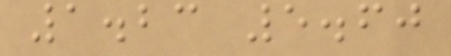1.23 5.60
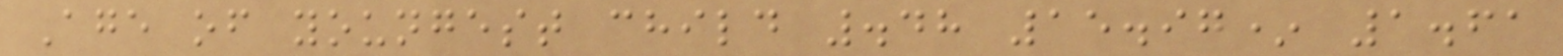Age of youngest child .48 15.97* 1.61
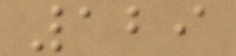129
